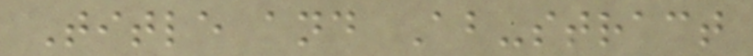Title and Ab-stract
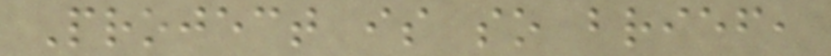Project is so brief,
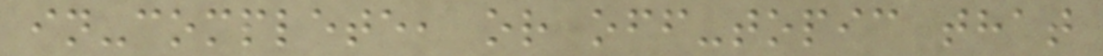in-complete, or off-topic that
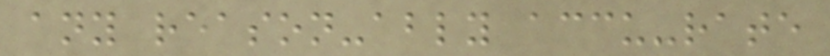any reason-ably accu-rate
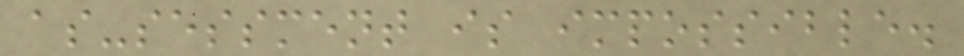as-sessment is impossible.
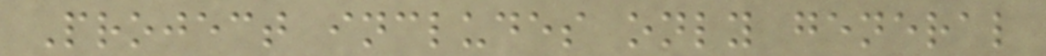Project includes only general
